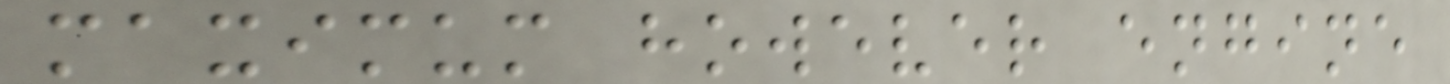maximum however engine
